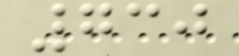730
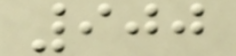900
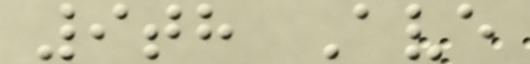9th Ave
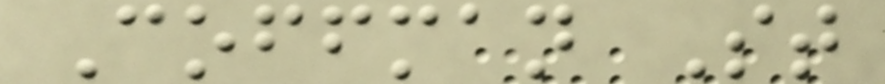Coffman St
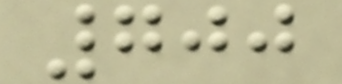700
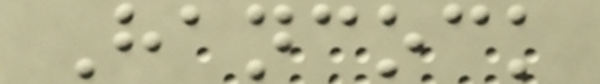Hancock
